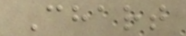Chart
